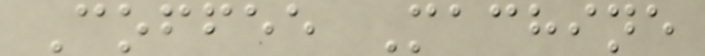Coffee Machine
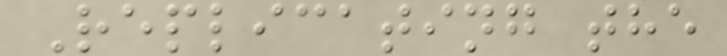Replicating the
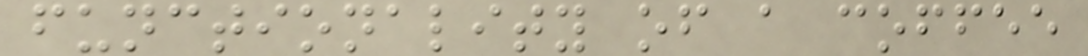functionality of a coffee
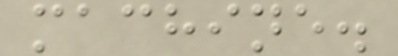machine.
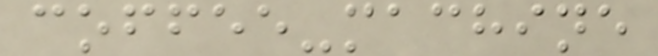coffee-machine
